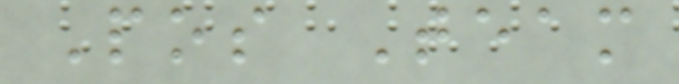Pos Team
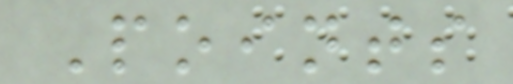Points
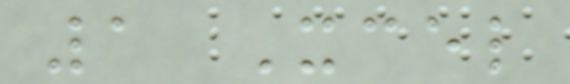1 Xcel
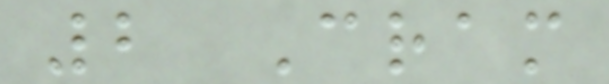2 Cram
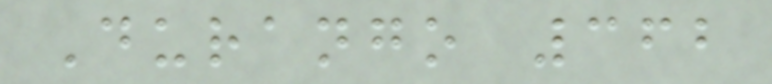Durango 362
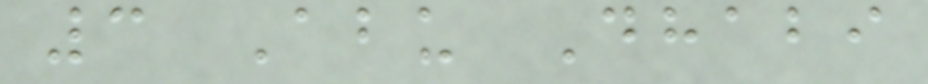3 Abu Dhabi
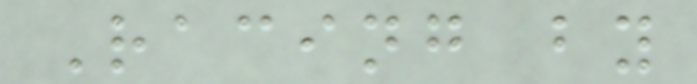Racing by
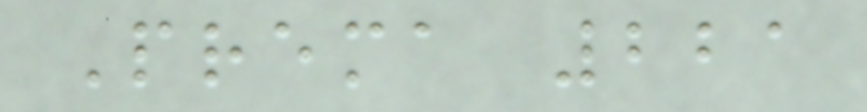Prema 221
